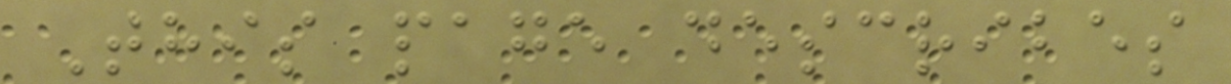This page describes
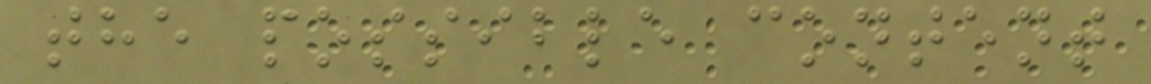the possible content
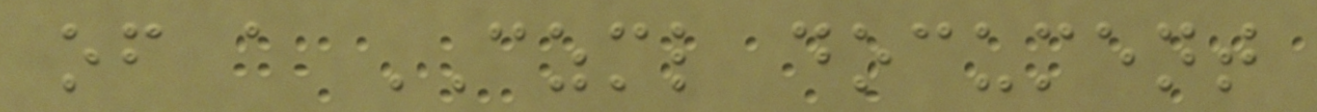of a CZML document
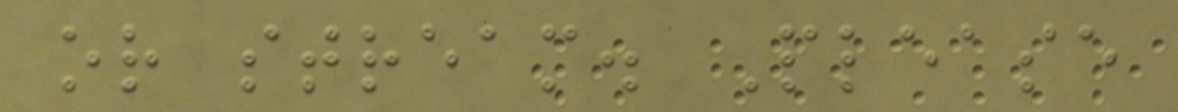or stream. Please
